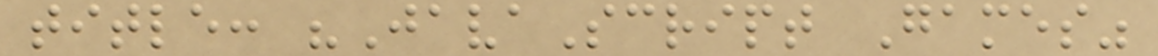title: "JavaScript Games"
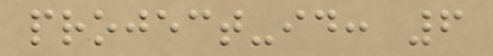project-id: 6
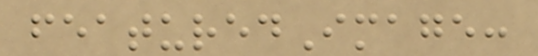featuredImage:
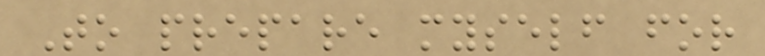To prepare myself for
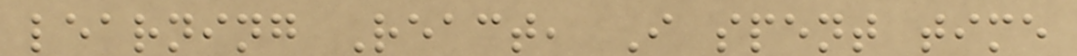learning React, I spent time
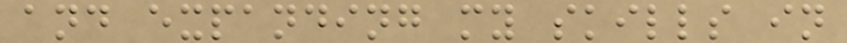and expanding my skills in
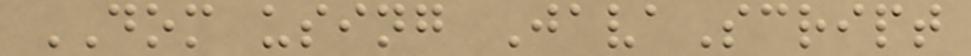DOM using JavaScript
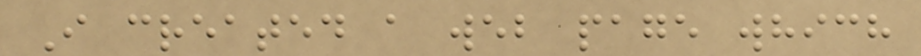I created a web page which
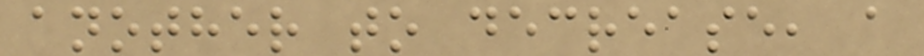another to decrease, a
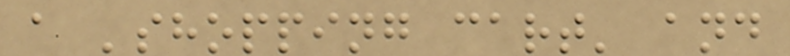a 'shopping cart' and
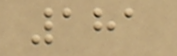181
